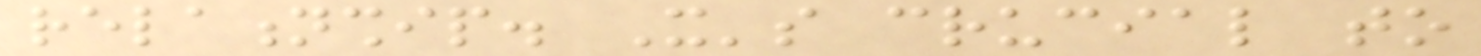relationship. It's crucial to
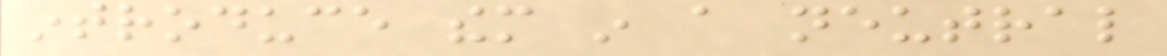introduce them in a neutral
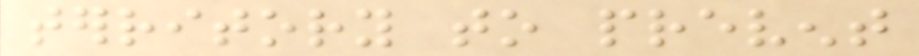territory to prevent
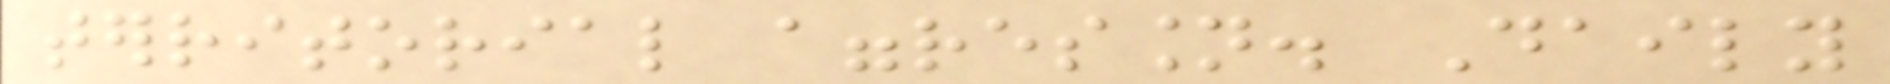territorial aggression. Daily
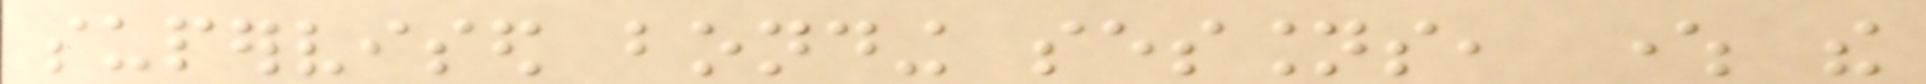supervised bonding sessions, where the
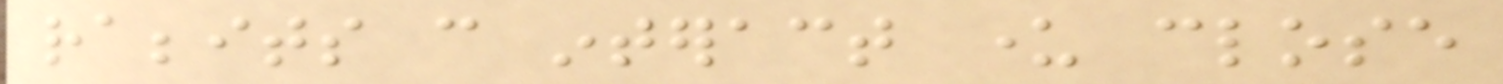rabbits can interact under close
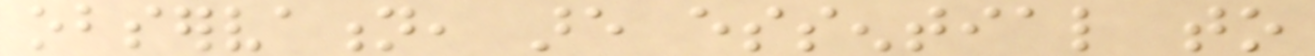observation, are essential to
